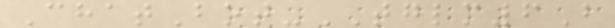ChatBot-TGLM6B
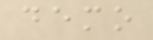demo
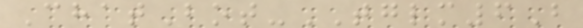ChatBot-TGLM6B
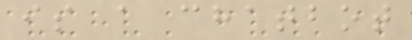is a chatbot
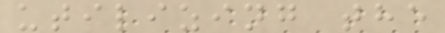utilizing the
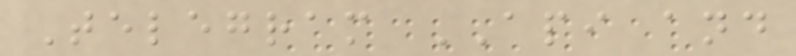Telegram API and
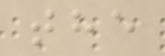the
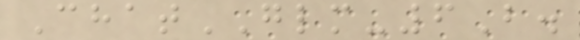ChatGLM-6B.
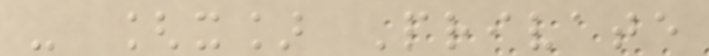- [x] Private
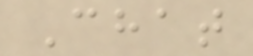Chat
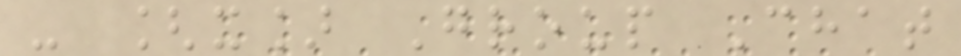- [x] Group Chat
